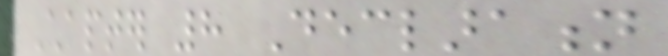Chapter 8 Declaration
